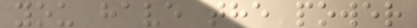you have the power
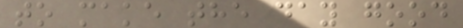to make the day good
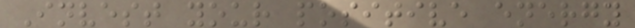Invest your positive energy
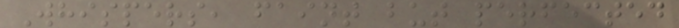Whispers, faint but perfected
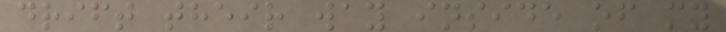drift their way inside of my
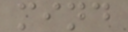mind
